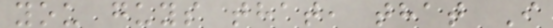you guys that, that I
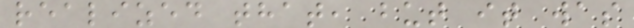realized that, but it was
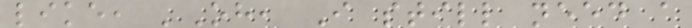like, 'Oh, I still need a
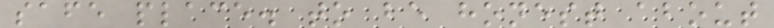safe place. to be honest about
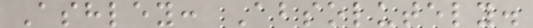Ashley: Absolutely.
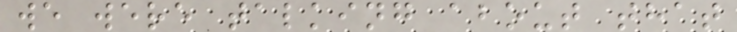we were talking about that
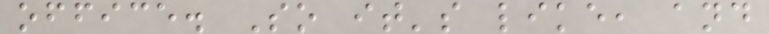office. So it's like, and
